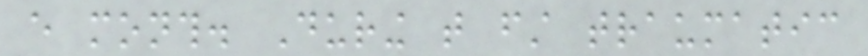every month. During that first traumatic
